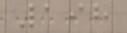198
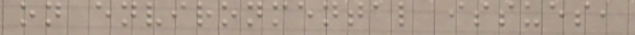on environmental issues,
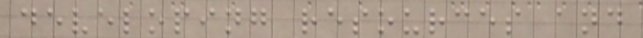developing resources and
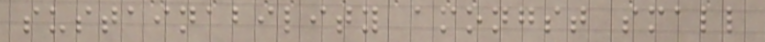sustainability amongst small
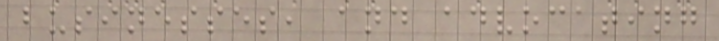businesses, and advocating
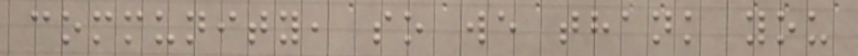community, so we thank you
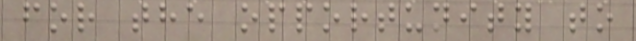for the opportunity to
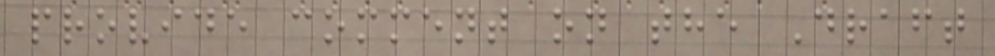provide comment on the Draft
